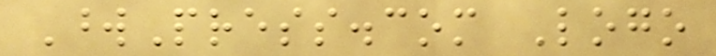WordPress.com Logo
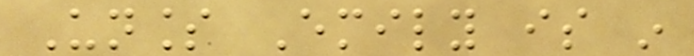Unless Emily is in
